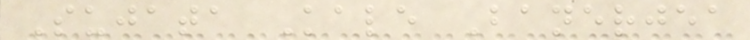Sujata Kale Banerjea
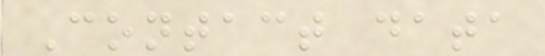Contact data
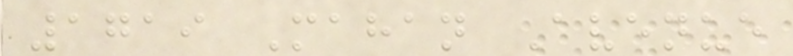1719 Mahan Avenue
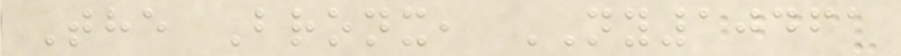The Bronx, NY10461
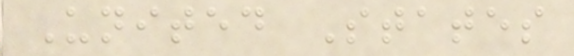United States
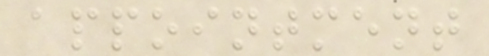appointment
